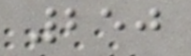250
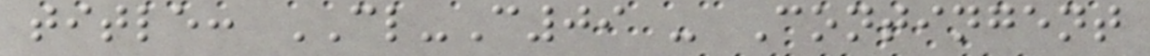title: CL-C09 - Contingent
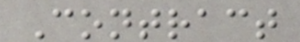Contract
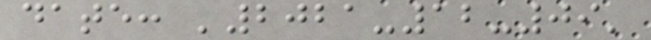date: '2021-12-09'
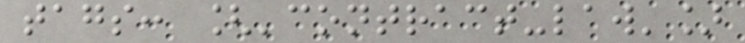tags: ['contract-law']
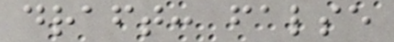draft: false
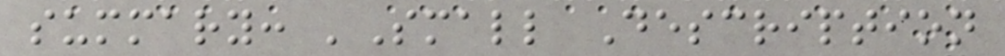summary: 'Small Description
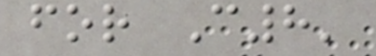for C8'
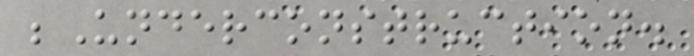;Underconstruction.
